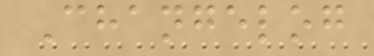Changelog
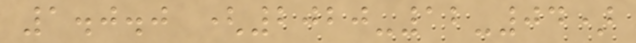1.0.0 (2020-12-04)
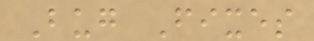Bug Fixes
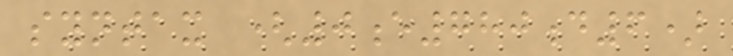syntax (0e780d6)
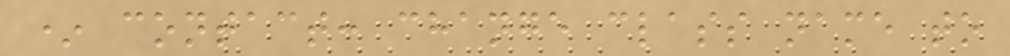* contact: change class name to
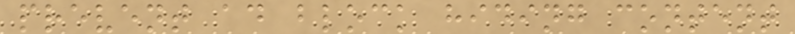prevent ad block hiding content
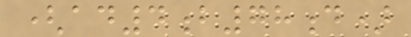(ad4b78d)
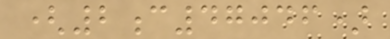(2c47046)
